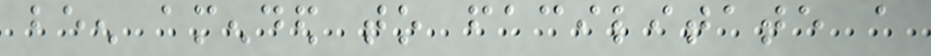been amended to facilitate a
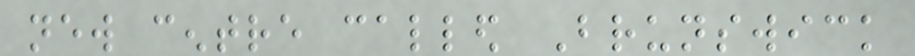new centre called Brunswick
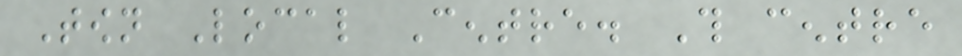Town Local Centre. This centre
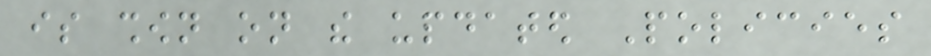is shown on the updated Policies
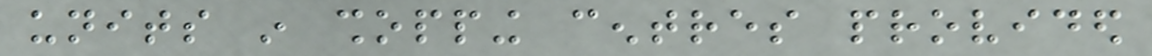units in shopping centres provided
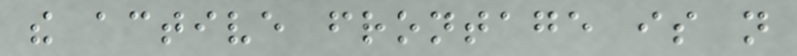the active frontage is not
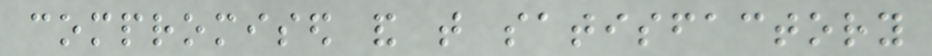compromised and that satisfactory
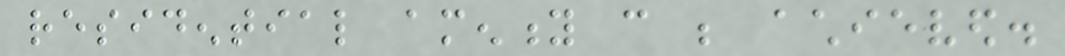residential amenity can be achieved.
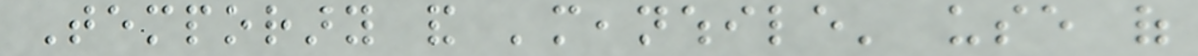Temporary and 'meanwhile' use of
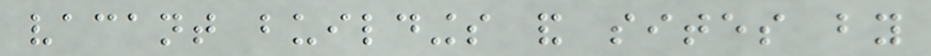vacant buildings and sites by
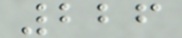226
